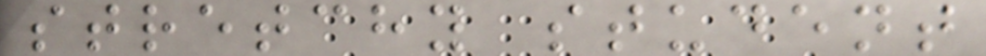stretchy student
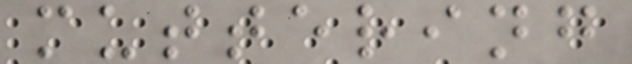muttering
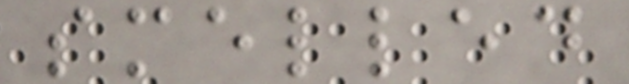smelled
